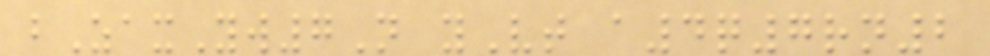bZaxYw7N yVt a4q7rn2
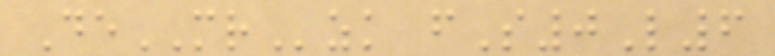DeMRzk fS0L6
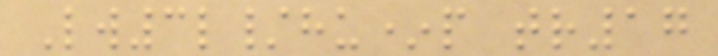Lw3l/hu*p tr17
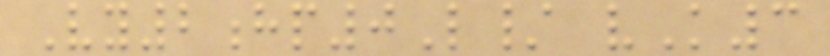Vy2hp0L/ vK3
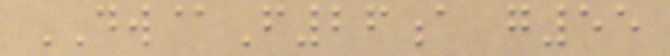DW@F26a g55
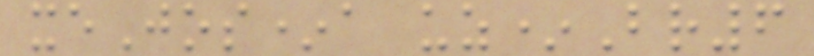xeJos*a uz*Br6
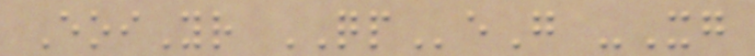EoiYr QPeG -Xg
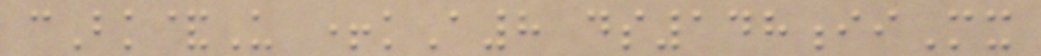cBk&U +kA8 ds148iiMx
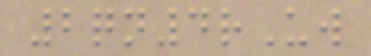2qn4rUw
